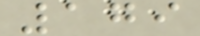179
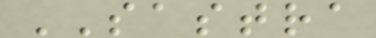SASTRA
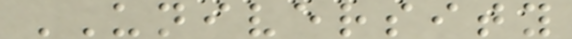UNIVERSITY
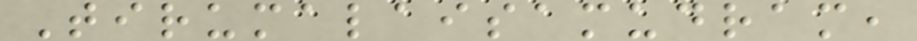Tirumalaisamudram,
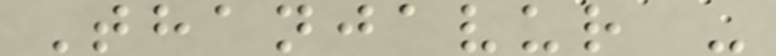Thanjavur -
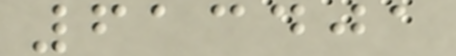613401
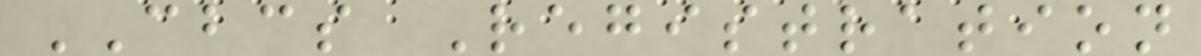CBCS Registration
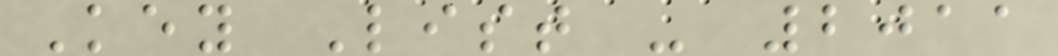Key List - 2011
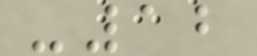-12
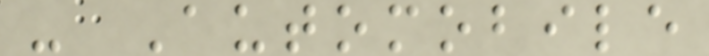- Automobile
